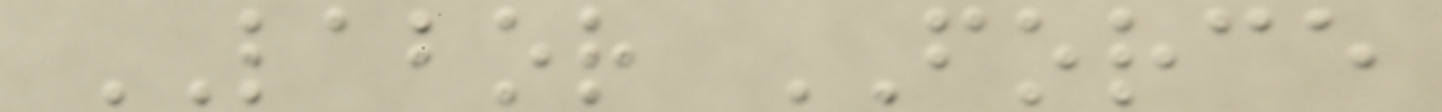LABOR FORCE
